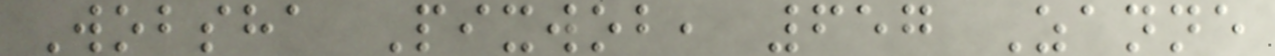Wobsha Pixwob, 657 Zanne
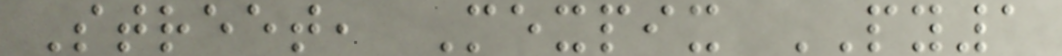Street, Mexpix PY1
